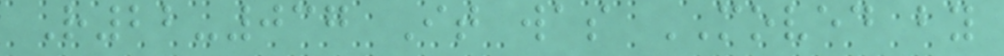R22-037 It was MOVED by
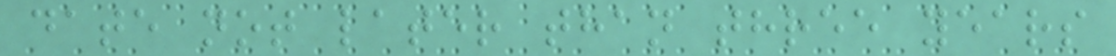date not later than three years
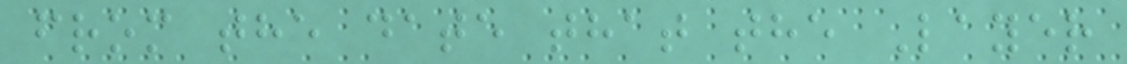from the date that the Layer
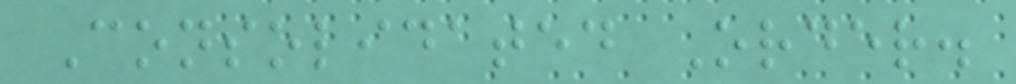Consolidated Order.
